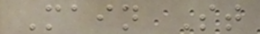Main St
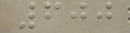600
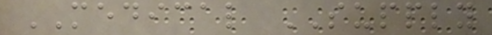MEDICAL SUPPLY
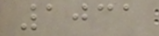1031
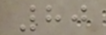80
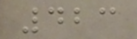423
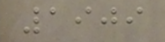1909
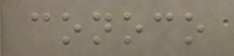conoco
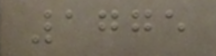1775
